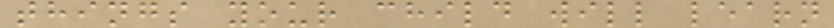things your child will learn
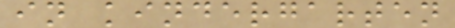in kindergarten
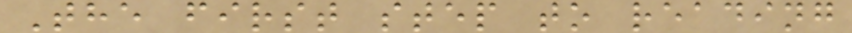The first step to reading
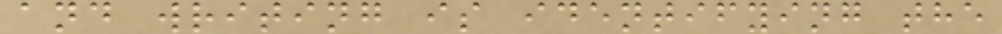and writing is identifying the
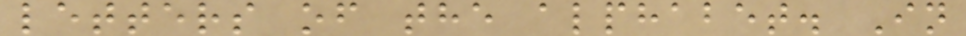letters of the alphabet. In
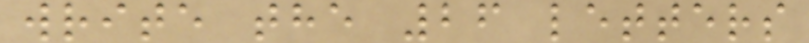write the 26 letters
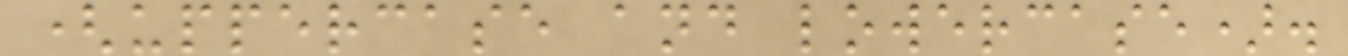(uppercase and lowercase).
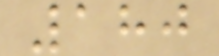180
